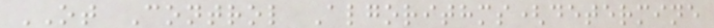OT Control Algorithms(determine
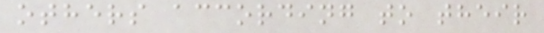others according to their
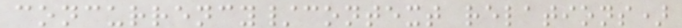concurrency/context relations)
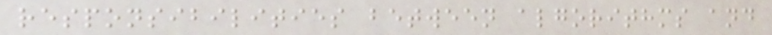responsibilities between algorithms and
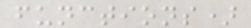functions)
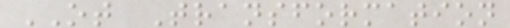OT Transformation
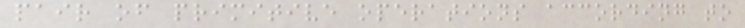pair of primitive operations according to
